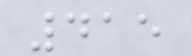415
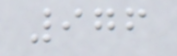976
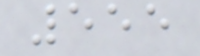555
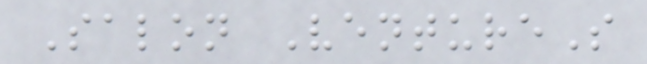Salon VentureS
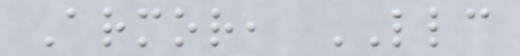Armor, LLC
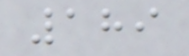189
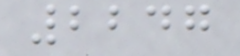2247
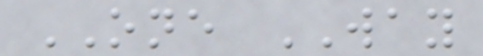ONE WAY
